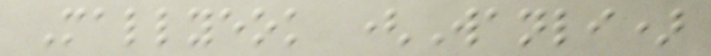Mallyeok (Wanli)
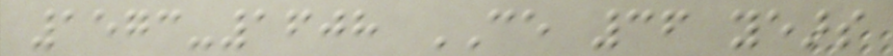1573-1608 CE 36 years
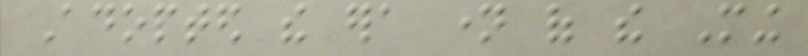Adopted the era name of the Ming
